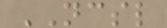NCSL
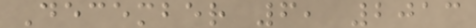December 6, 2013
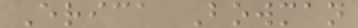Erica Bowman
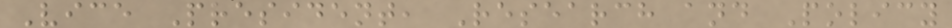Vice President, Research and Policy
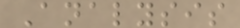Analysis
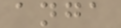anga
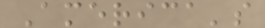America's
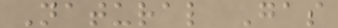Natural Gas
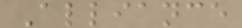Alliance
